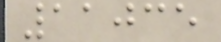11035
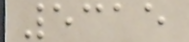5315
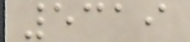5319
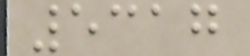5317
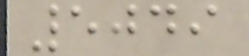5049
